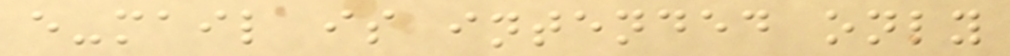e-mail is intended only
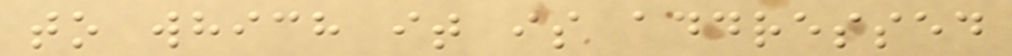to which it is addressed
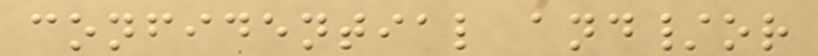confidential and/or
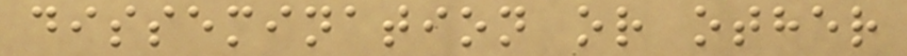dissemination or other
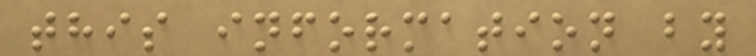this information by
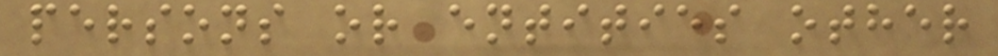persons or entities other
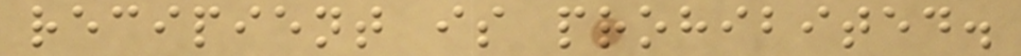recipient is prohibited.
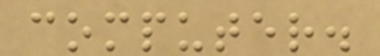computer.
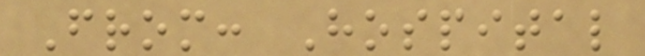From: Hospital
